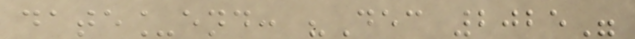date_end: "Dec 2025"
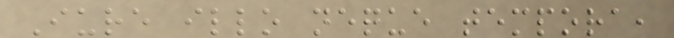Iure illo neque tempora,
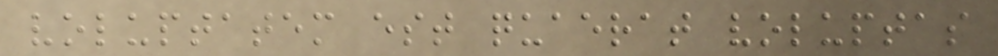voluptatem est quaerat voluptas
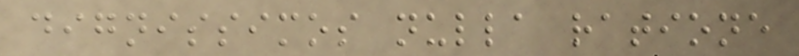dignissimos nulla ratione
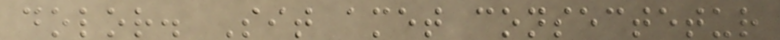dolor. Sit amet consectetur
